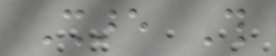Share This
